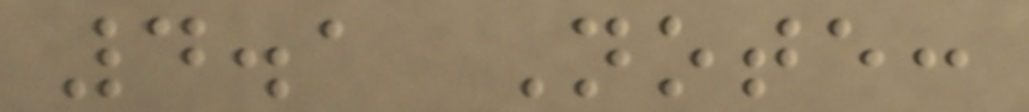4.1 Note:
